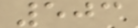503
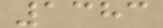1383
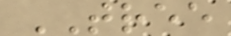TREE
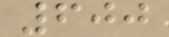600
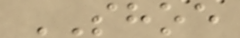SHOE
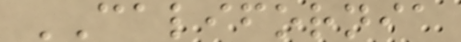CALIFORNIA
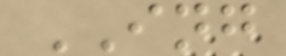ING
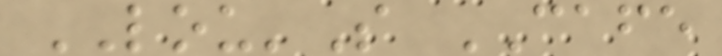LOU'S CAFE
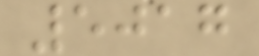5017
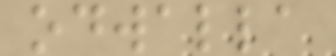odwalla
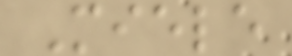Miele
